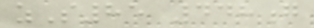zS85 448g
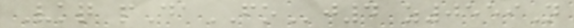Vkq pDaFOj4 z0559N
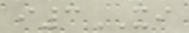i3XI
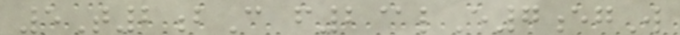5T2bC f2@lE7egW
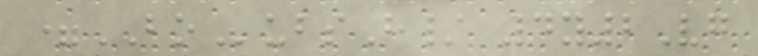=BOubsH/ 4y2Vg
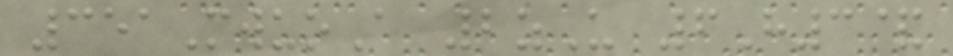351MwuoA 2zU 6H3&
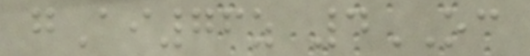gAi76z 4OC
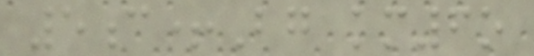5c+Bg km6o
